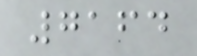7164
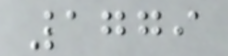1779
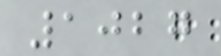1027
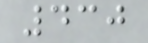430
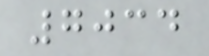7034
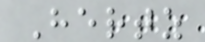Hertz
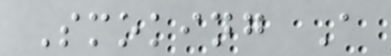Smoking A
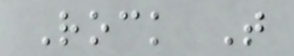Rock T
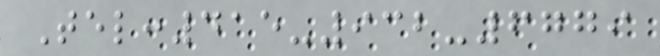Tel:415-932-6779
